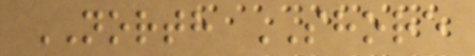NORTH SHORE
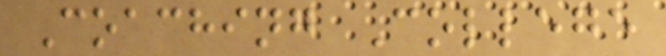Coaching College
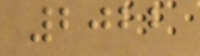2022
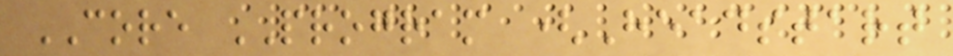CORE PROGRAM (Headstart
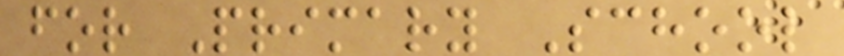for Primary School
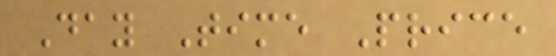Day Time Price
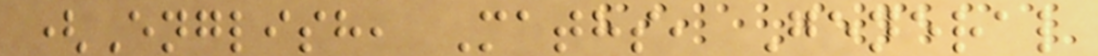(English, Maths, General
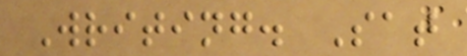Writing. Sat
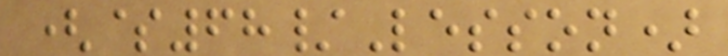($68/Lesson)
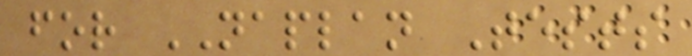for NAPLAN Tests
